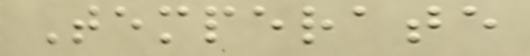Temperate
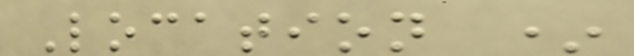Location *
